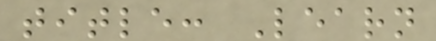title: Learn
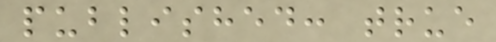published: true
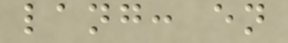lang: en
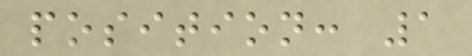position: 1
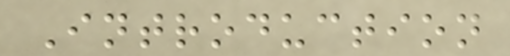Introduction
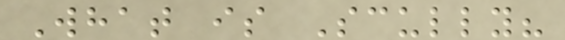What is Scully?
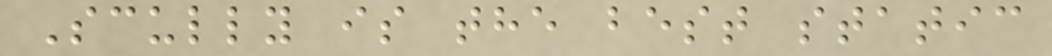Scully is the best static
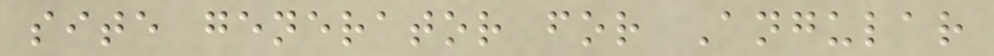site generator for Angular
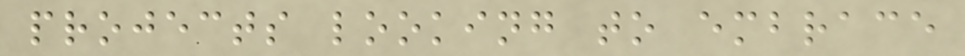projects looking to embrace
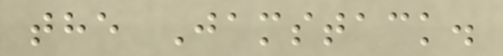the Jamstack.
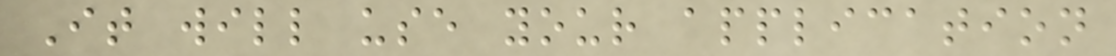It will use your application
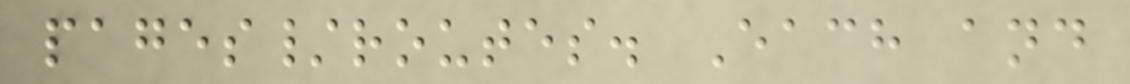pages/routes. Each and
